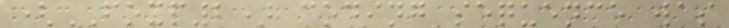(FOXP2) coding sequence was
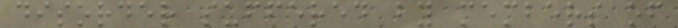disorder suffered by members of
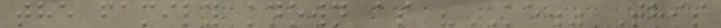the family known as "KE." This
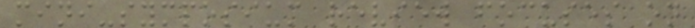mini-symposium review focuses on
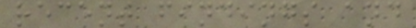recent findings and
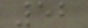52
